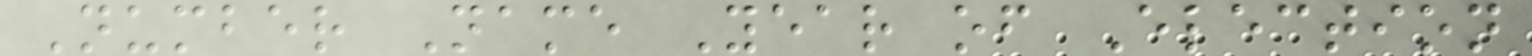Number Name Year of Election
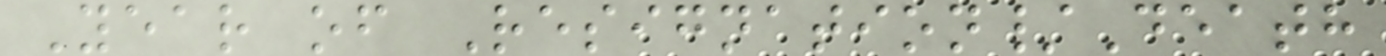Year of Resignation/Death
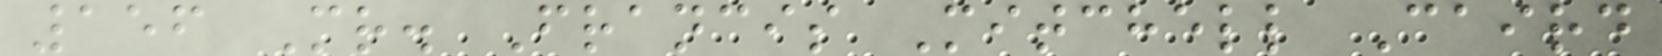156 Mr. Francis Mitchell Caird
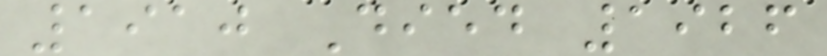1910 Died 1926
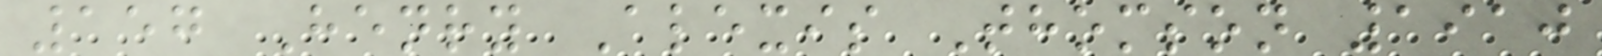157 Henry Alexis Thomson 1910
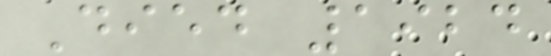Died 1924
